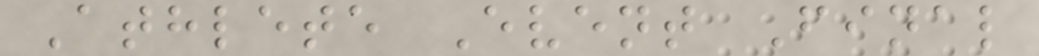Athlete Event Final
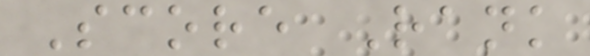Score Rank
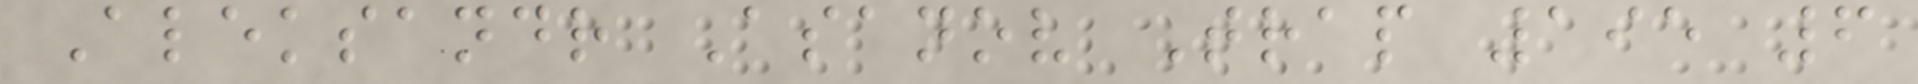Aleksandr Asanov Trap 195 6
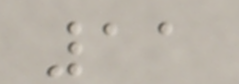11
